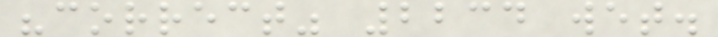"correct" 2234 wet.
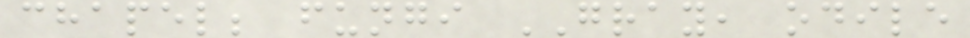chapel; fungi GRAY, odile
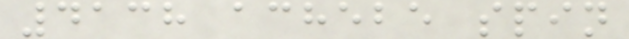4138 achebe spin
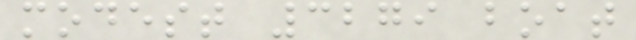modest 3279 boat
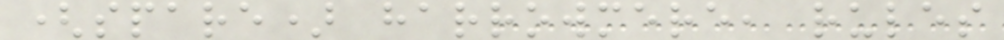(spare) harrowmere, rules
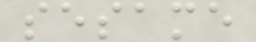sesame
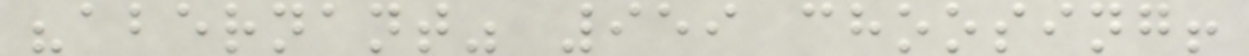"abernant" 959 choosing!
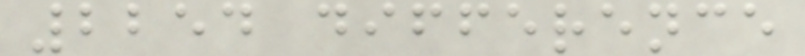2254 difference
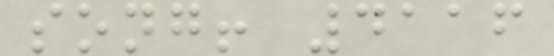song! 4116
